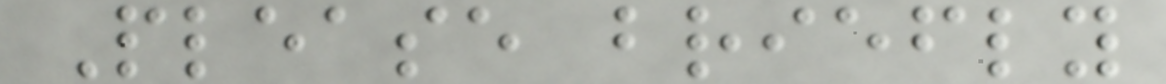Please briefly
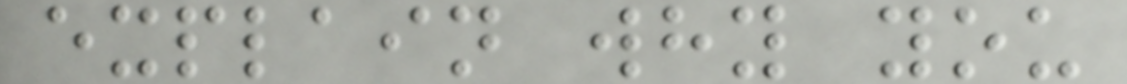explain why you
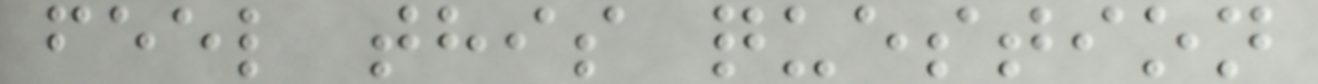feel this question
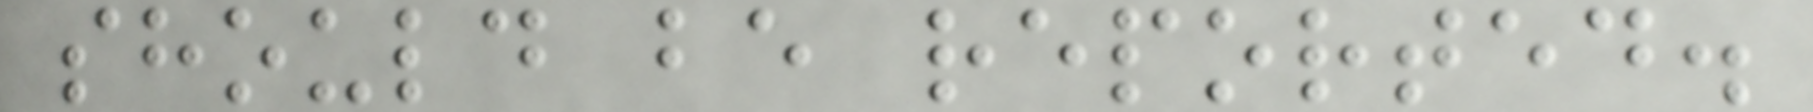should be reported.
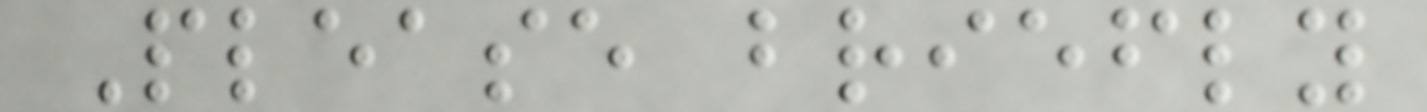Please briefly
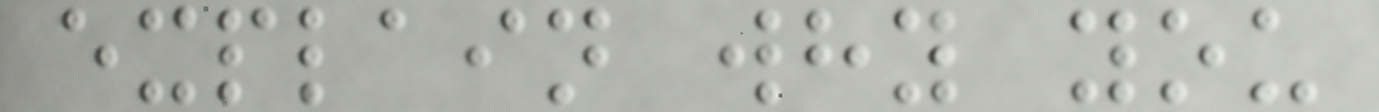explain why you
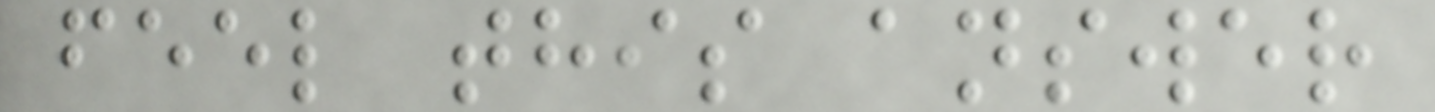feel this answer
